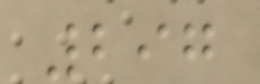297
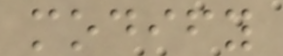modify
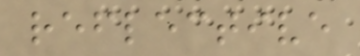reflective
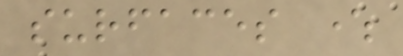surfaces where
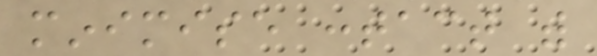minimise contact with
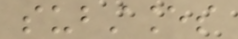substances
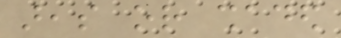areas or shaded
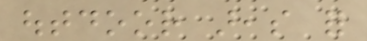outdoor areas for
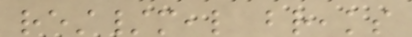rest/meal breaks
